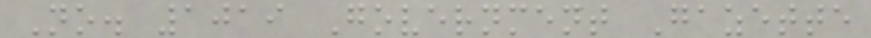No. 1019 Government Gazette
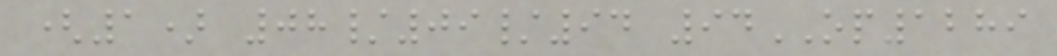(1) 08/09/94 94OP1289
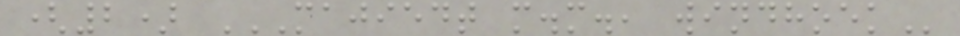(2) MAJIEDT M.M., WINDHOEK
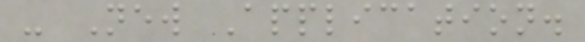- New Application.
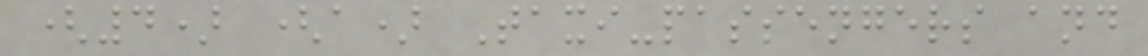(4) (a) Taxi-passengers and
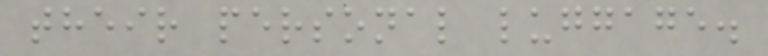their personal luggage.
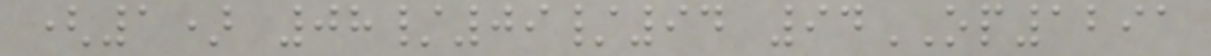(1) 08/09/94 94OP1291
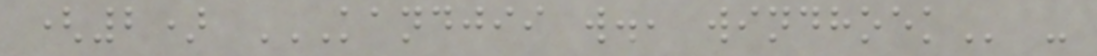(2) KANDJII W., WINDHOEK -
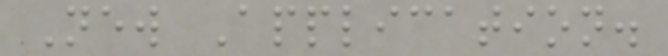New Application.
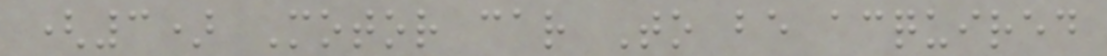(3) Motor car To be acquired
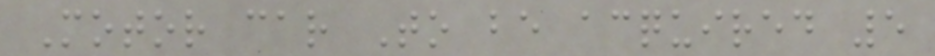Motor car To be acquired 5
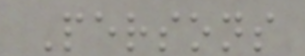Persons
